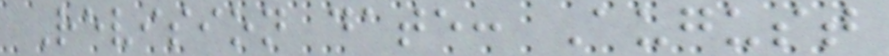Revision date: August
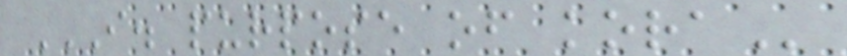I. PURPOSE OF KORA
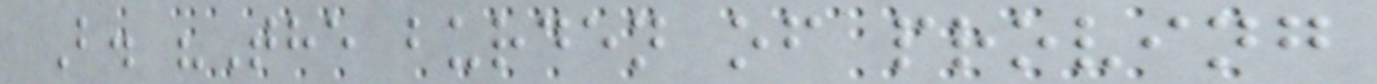B. "The burden of proving
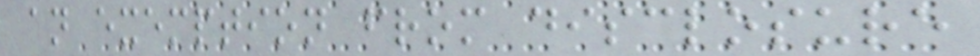an exemption from disclosure
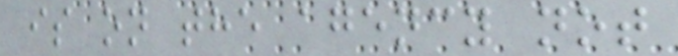is on the agency not
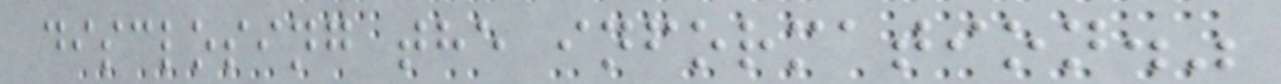disclosing the information."
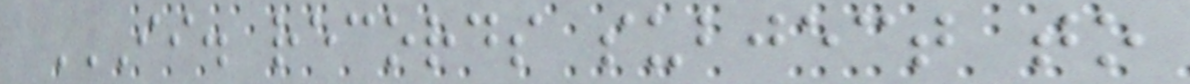II. RECORDS SUBJECT TO
